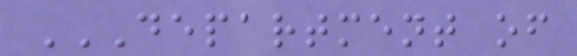DEPARTMENT OF
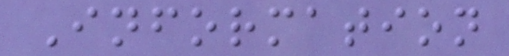Information
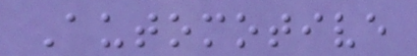Automotive
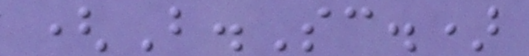(B.Sc.)
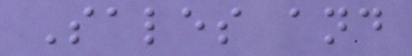Sales and
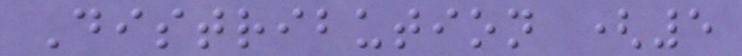Distribution (5
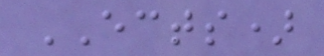ECTS)
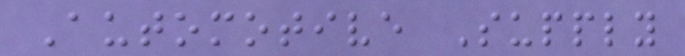Automotive Supply
